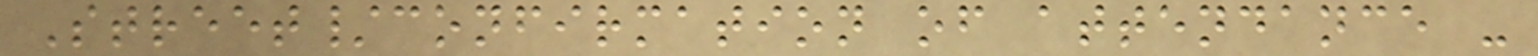Street/confirmation of attendance -
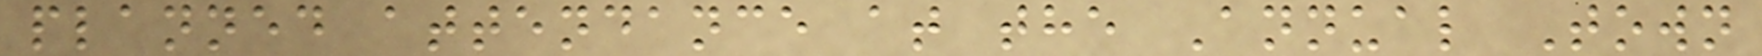planned attendance at the Annual Town
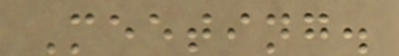Meeting.
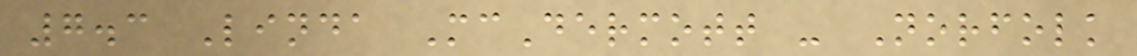7.3 Linda McDermott - Norfolk
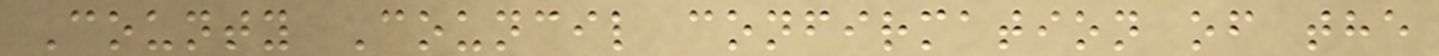County Council confirmation of the
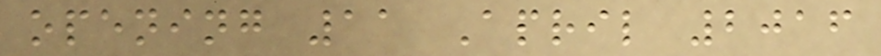opening 11 April 2016
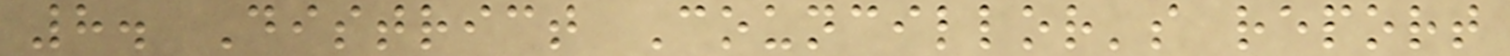8. District Councillor's report
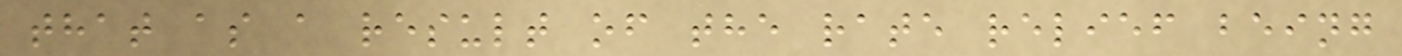that as a result of the rate relief being
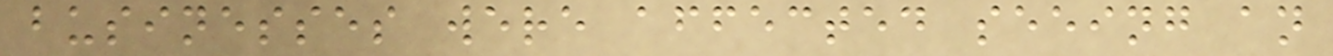businesses were affected seeing an
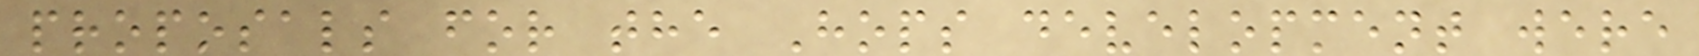proposals for the Hops development were
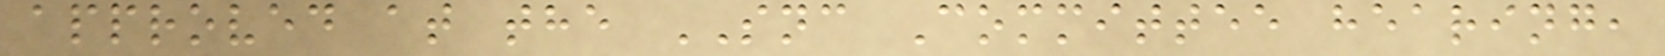approved at the SNC Committee hearing,
